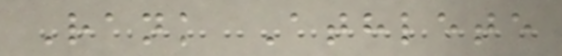Rank Athlete
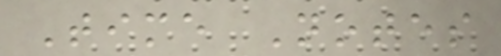Time Notes
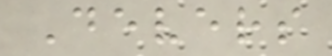Devers
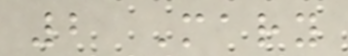2 Mary
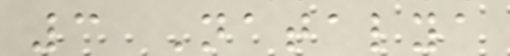3 Natalya
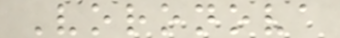Voronova
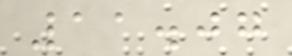11.07
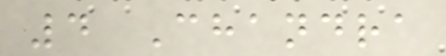4 Chandra
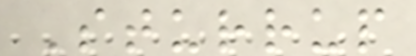Sturrup
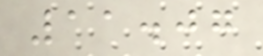11.07
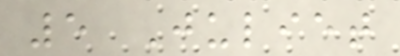5 Juliet
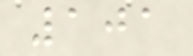101
